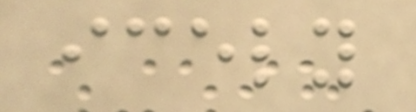icely
